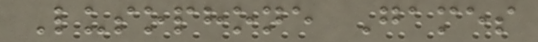Lusophone Games
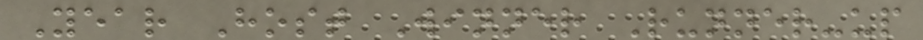Year Host Winner Runner-up
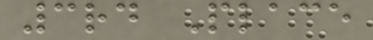3rd Place
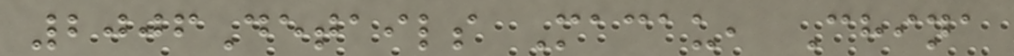2006Details Macau, China
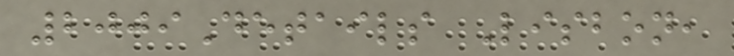2009Details Lisbon,
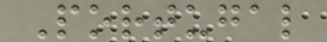Portugal
